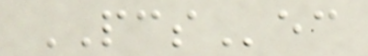PCSec
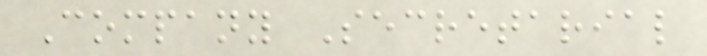Company Secretarial
